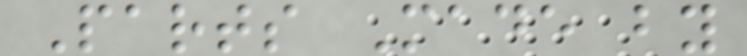Parts Made by
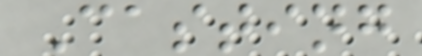Casting
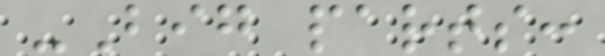-Big parts:
